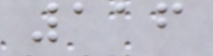116
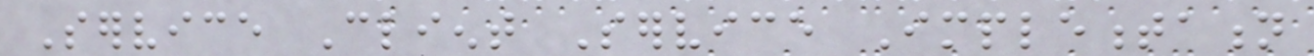Service Client Service Implementation
